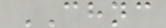CHNC
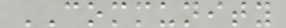COMMUNITY
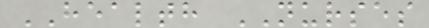HEALTH NURSES
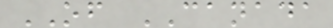OF CANADA
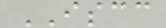ISCC
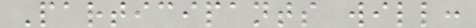Participants will:
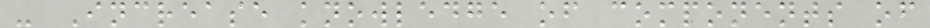- Increase knowledge of components of
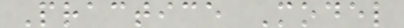Practice Model
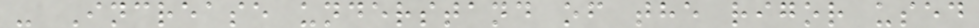- Increase understand of the rigor used
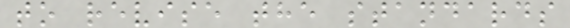to revise the standards
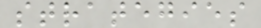strategies
